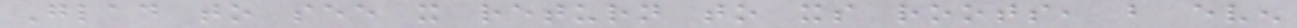Glad to see it return to its roots, but even
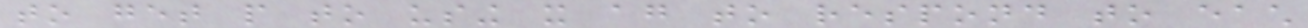to get people to using it again to respond to each
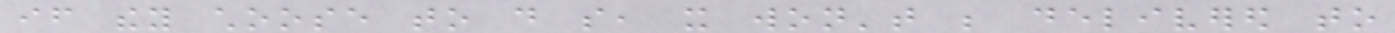if they choose to do so, it won't be delivered to
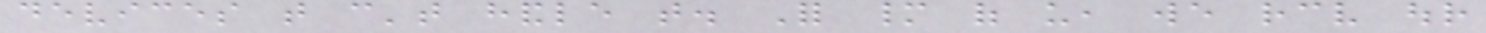devices that can't handle that. For many of us, we receive our
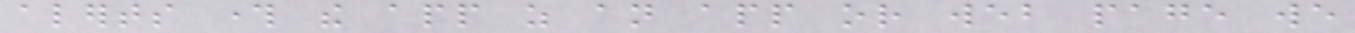alerts through the app as an app or web page we
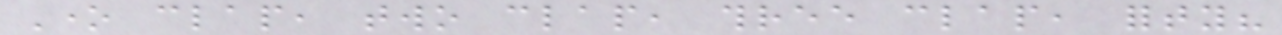One clap, two clap, three clap, forty?
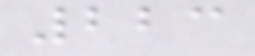223
